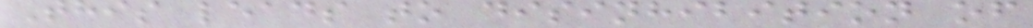This leads to disinhibition of
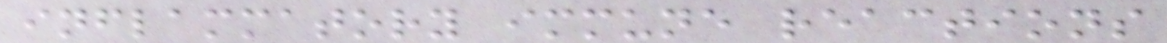inflammatory immune reactions
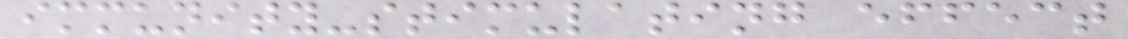immunity-stimulating effect
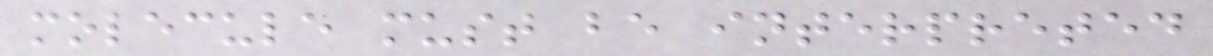molecule must be interpreted
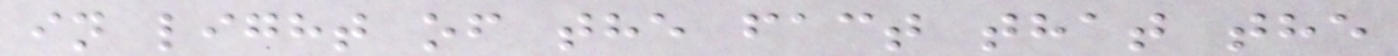in light of the fact that the
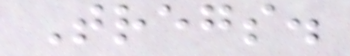Tregs.
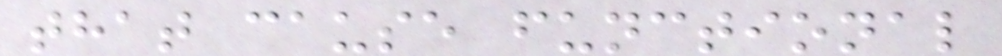that cause functional
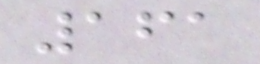161
